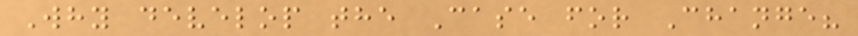Why develop the Case for Change?
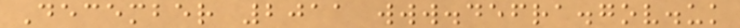December 2011 www.defra.gov.uk
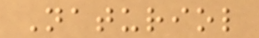Naturiol
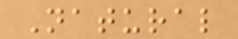Natural
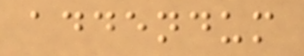addendum
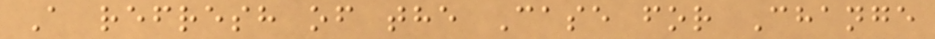A refresh of the Case for Change
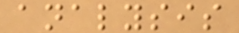analysis
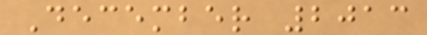December 2013
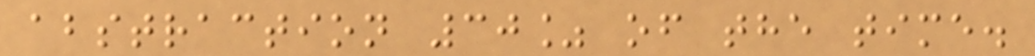abstraction 30% of the time.
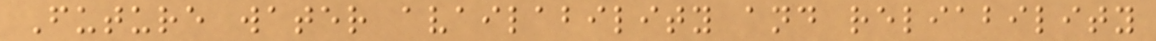Future water availability and reliability
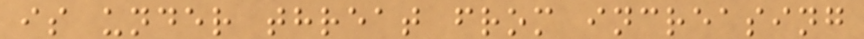is under threat from increasing
